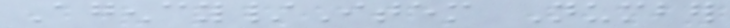Agency/Item Number
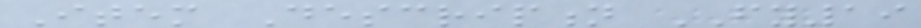Item Description FY19
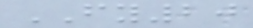FY20
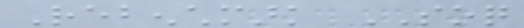Rebenchmark SOQ
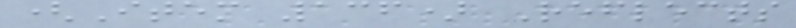(Item 136) Reflects
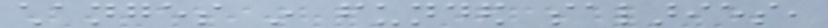changes in funded salaries,
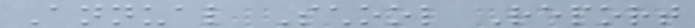Annual School Report
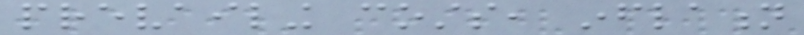prevailing costs, inflation
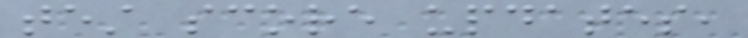test score updates,
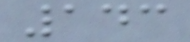143
